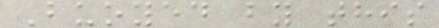Buoyed by this
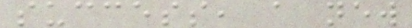success, a new
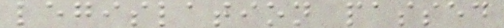legislation passed
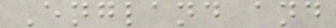England and
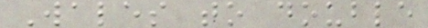Wales to double
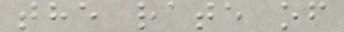the rate of
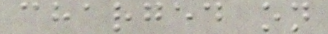charged on
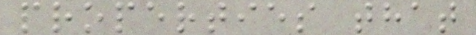properties that
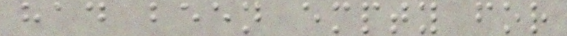had been empty for
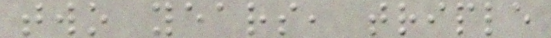two years, triple
